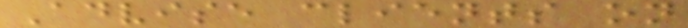Advise clients on
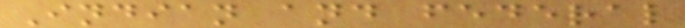Indian and federal
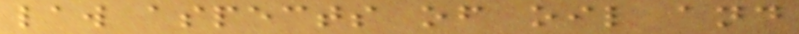law aspects of oil and
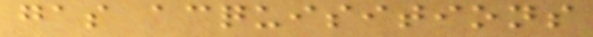gas acquisitions
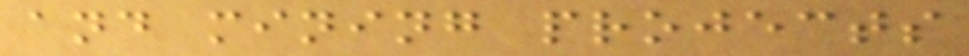and mining projects
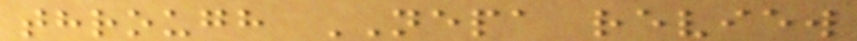through NEPA review
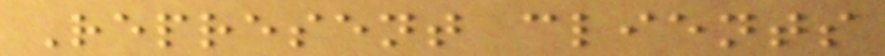Represent clients
